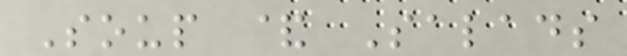Soup & Salads
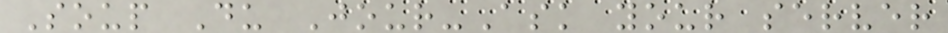Soup Du Jour-Ask your server
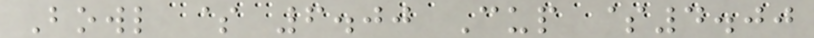Bowl $ 6.00 Cup $4.00
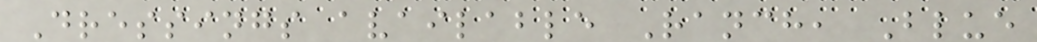Dressings available Ranch, Blue
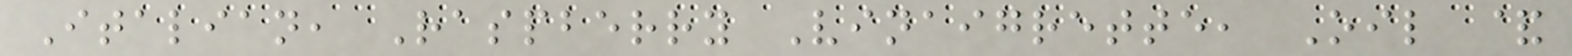Italian, Raspberry Vinaigrette, Oil &
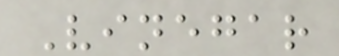Vinegar
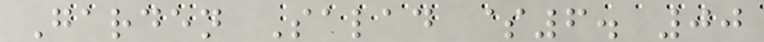Garden Salad $6. 00
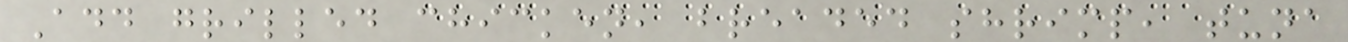Add grilled chicken, breaded shrimp, tuna
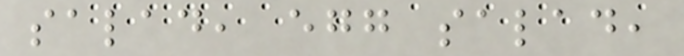salad, egg salad,
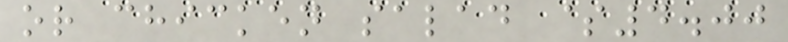or chicken salad $4.00
